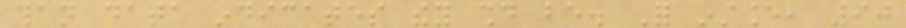than data indicates they should be. For instance, 90
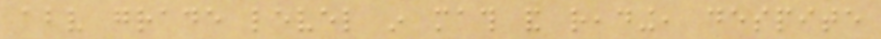above grade level in math and reading, despite
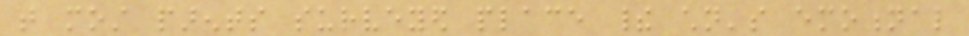that most parents surveyed place their children's emotional
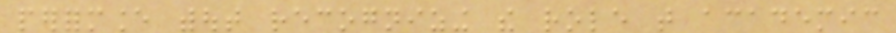performance without recognizing the role that academic
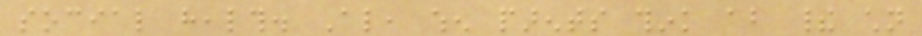social health. Also, when parents think about their children
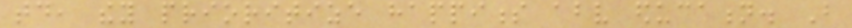today, they prioritize happiness above education. But
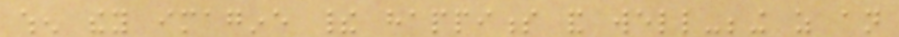when they imagine their happiness and well-being as an
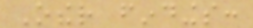Other findings:
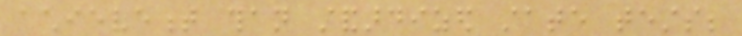achievement than standardized state tests;
